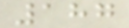187
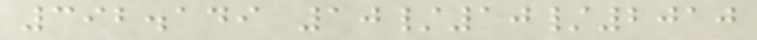392.149 10/10/2010
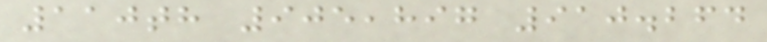110th 905,897 910.264
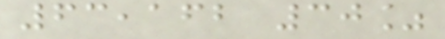63,162 30%
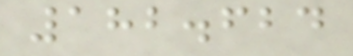182.624
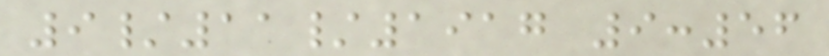9/11/1917 9:56
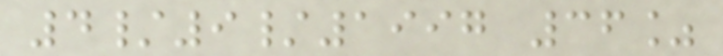4/9/1997 36%
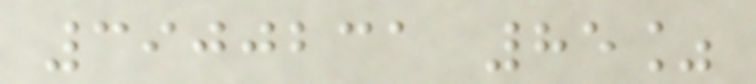3900231 85%
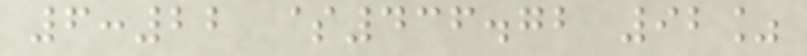6:22 $436.72 92%
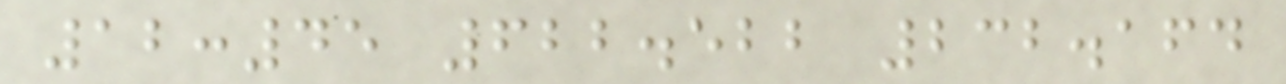12:45 622.522 232.164
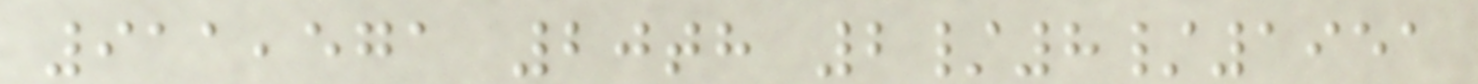911,571 20th 2/8/1951
